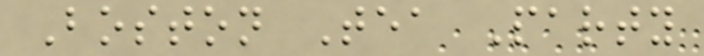Boston Tea Party
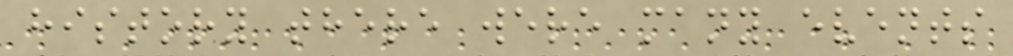history there were many events
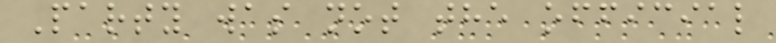Party was not the official
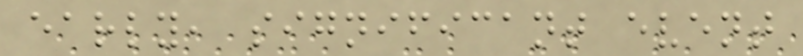early, significant event
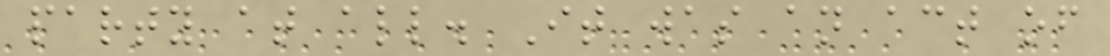party at all. It was an act of
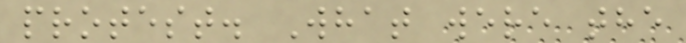protest. What were the
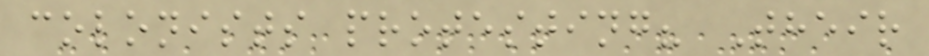colonists protesting? Their
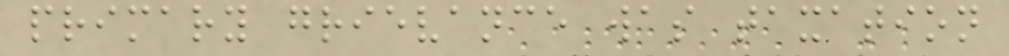primary grievance was taxation
